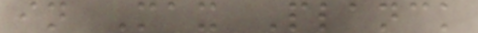in Max Planck
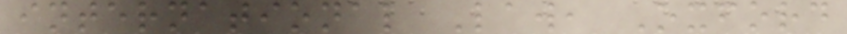international Law, Oxford
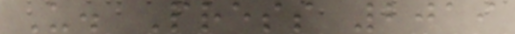U. Press 2019
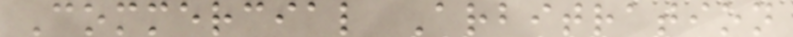Commercial Arbitration
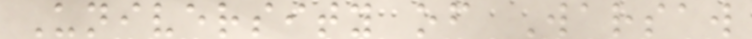University of Warsaw
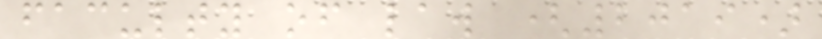faculty of law (2019)
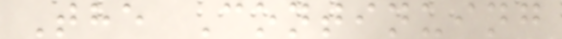The Continuing
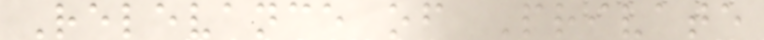Relevance of Private
